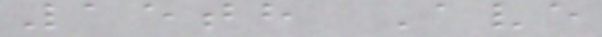15th Ave
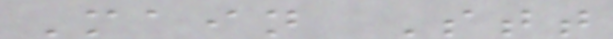Main Stt
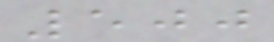500
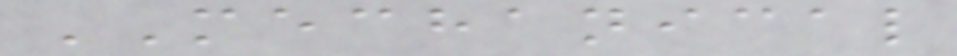MECHANICAL
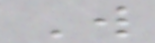W
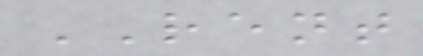RENT
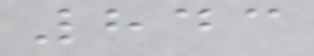843
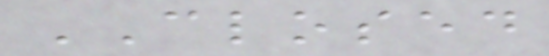CLOSED
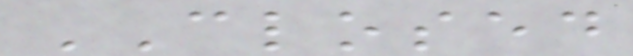CLOSED
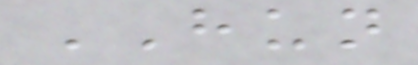HUN
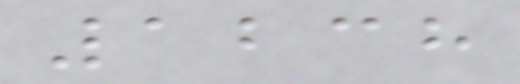1238
